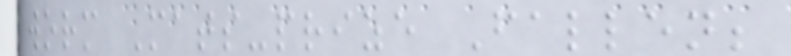worm Mats-prize Fallen;
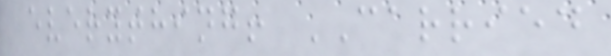everything! CARRIED
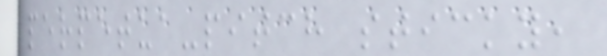perpetua-pitch sticky,
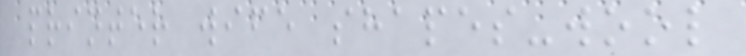printer wife shapes-wool
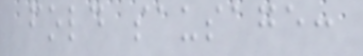fold sausage:
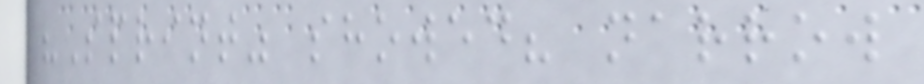"Sprint" showed? narrow
